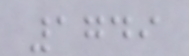1749
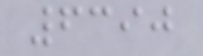6390
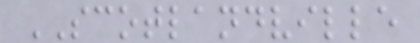SCOTLANDVILLE
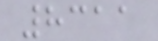8311
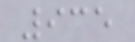935
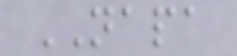NAPA
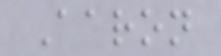Aaron
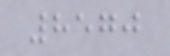8570
